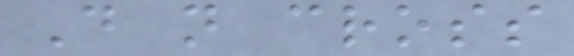Do not cross
